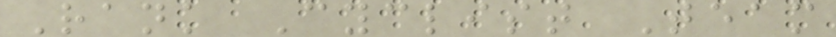Rank Cyclist Team
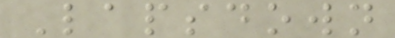Lapsdown
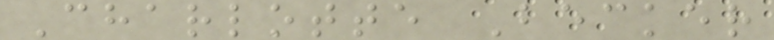Charlotte Becker
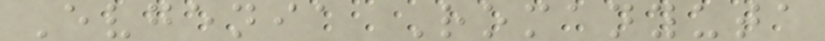Evgenia Romanyuta
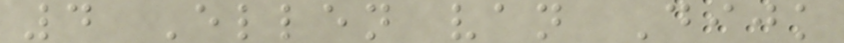4 Ellen van Dijk
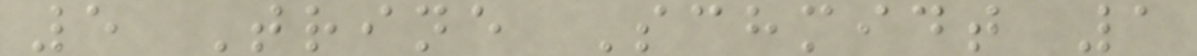5 Trine Schmidt 1
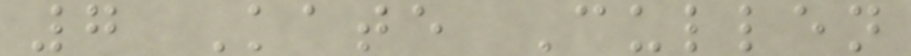7 Kate Cullen
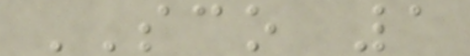SCO 1
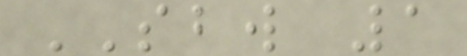SBW 1
